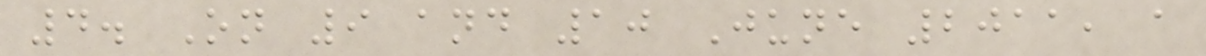4. On 9 and 10 June 2011, a
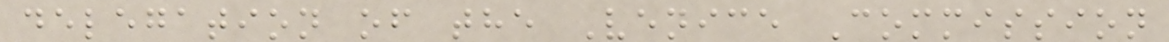delegation of the Venice Commission
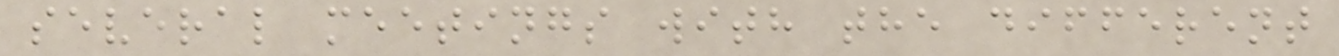several meetings with the different
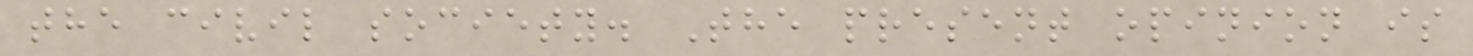the civil society. The present opinion is
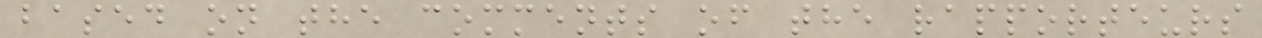based on the comments of the rapporteurs
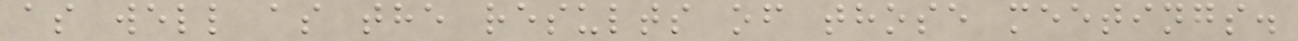as well as the results of those meetings.
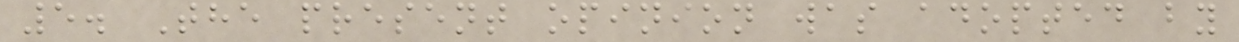5. The present opinion was adopted by
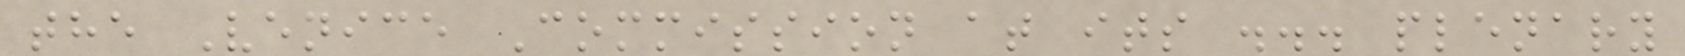the Venice Commission at its ... plenary
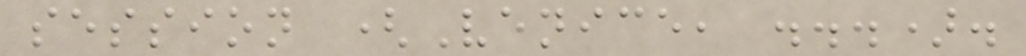session (Venice, ...).
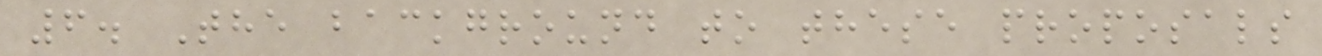6. The background to these proposals
